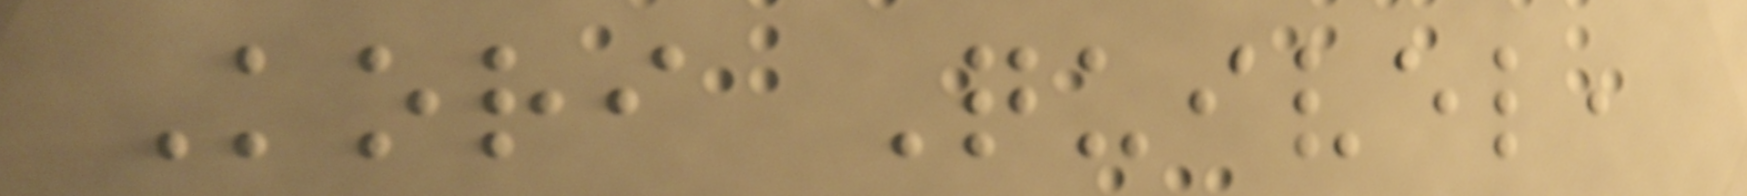Kori Quivel,
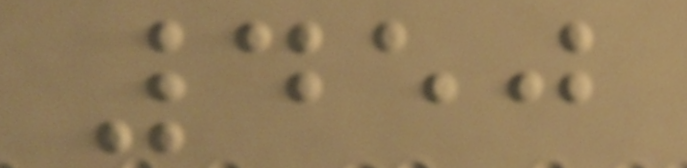450
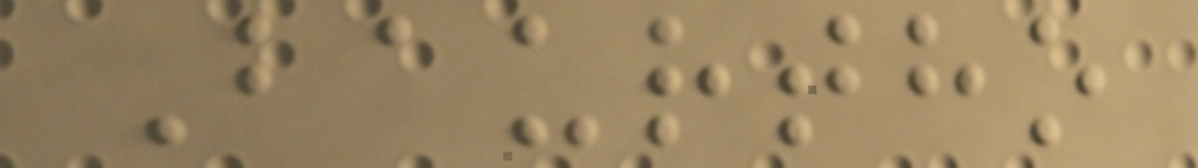Baurtho
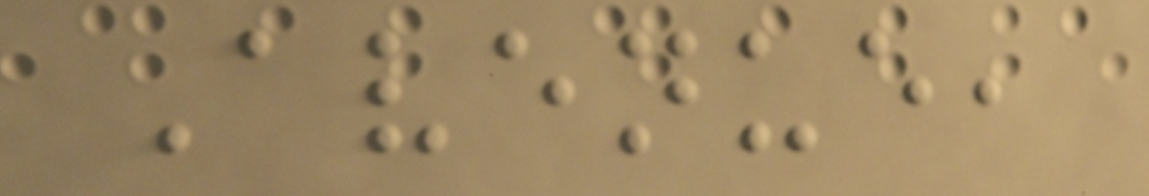Avenue,
